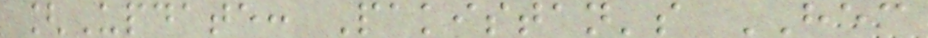[Update: Pakistan's HEC
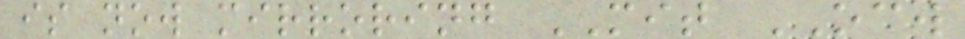is now mirroring MIT OCW
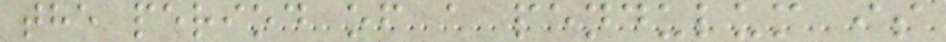the period of a pendulum is
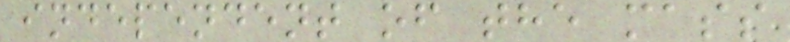independent of the mass
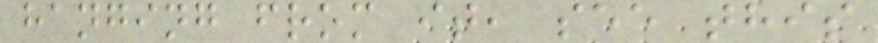hanging from it, see this
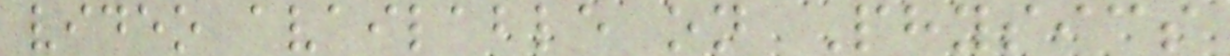video available on Physics
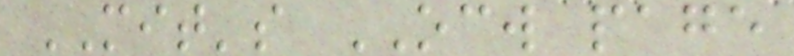MIT's OCW page
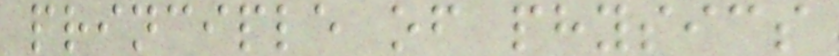principle of physics
